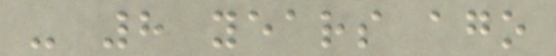- 8 years ago
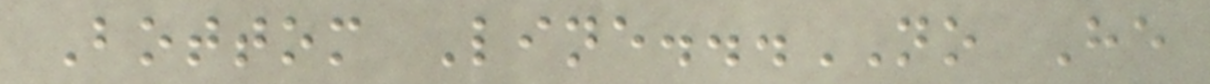Bottom Line...NO He
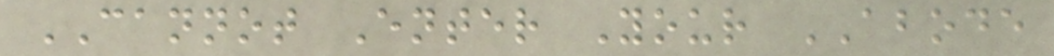CANNOT Enter Your ABODE
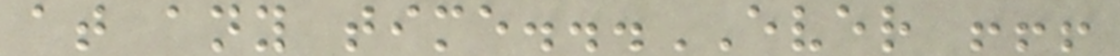at any time...EVER !!!
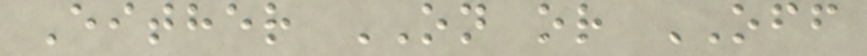Either ON or OFF
